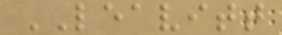LEAVITT
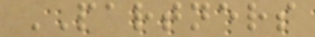PARTNERS
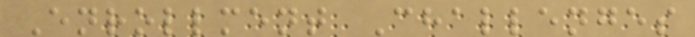Enrollment Challenges
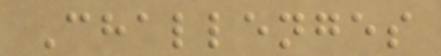Challenges
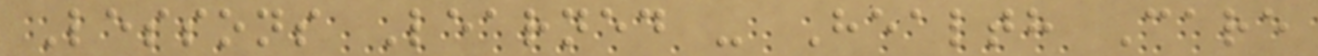Lessons Learned - Health Care
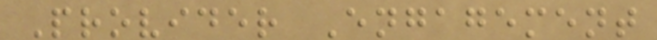Provider Engagement
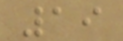19
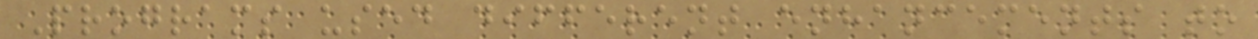Programs used different enhancements to
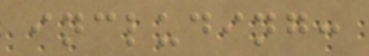including:
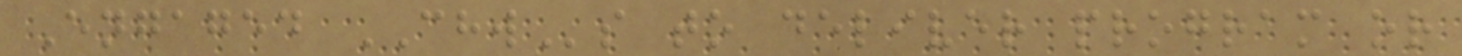Engaged CHWs to deliver program or
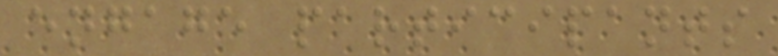engage participants
